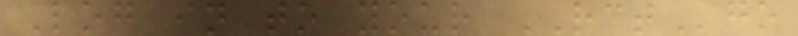Log in to your RCTgo
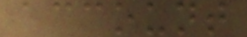account
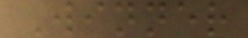Winner
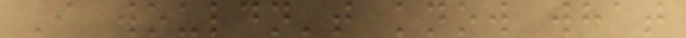I wouldn't know what
